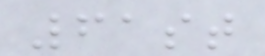61st
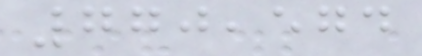770,574
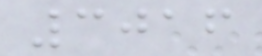3016
